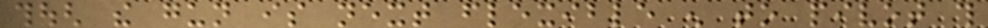though the gun is next flexible enough to pivot this
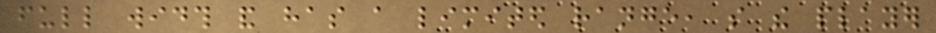full width and has a limited range, so the player
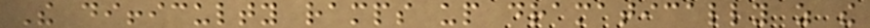The difficulty ramps up dramatically as the
